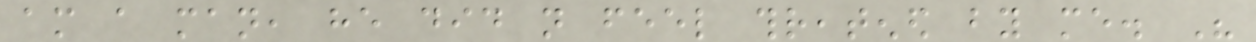am a man, he did not feel threatened by me. His
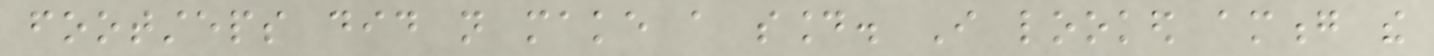footsteps did not make a sound. I looked among the
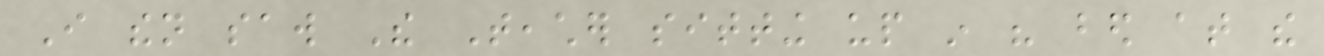I then saw The Teacher sitting up in his bed at the
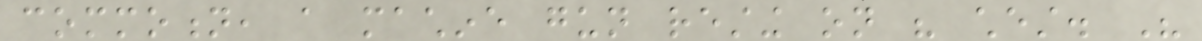commotion, a machine gun resting on his chest. His
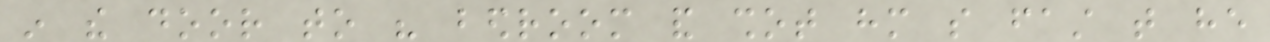in the door to his bedroom and shot him so fast that he
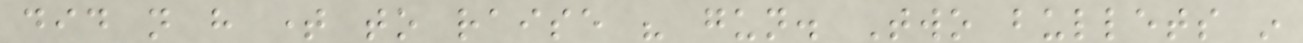did not have time to raise his gun. Two bullets in
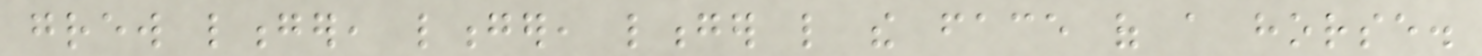grew longer, longer, longer like the face of a horse.
